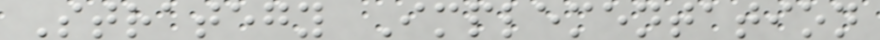Strategy Implementation
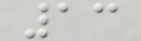13
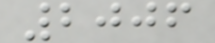2006
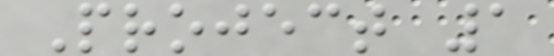Project 1
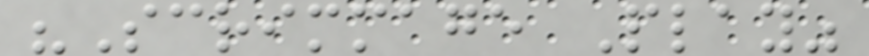"Scrimmage Play"
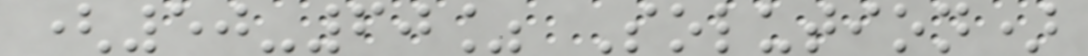(50-60% Solution)
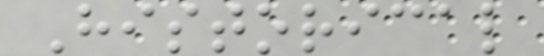Historical
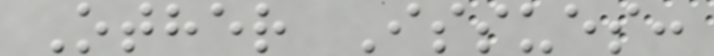Other Issues:
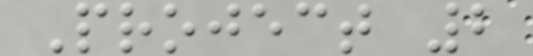Project 2
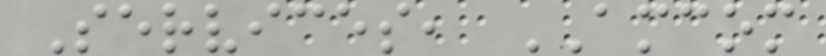Services, AMCOM
